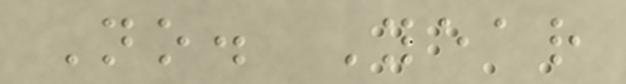No. Year
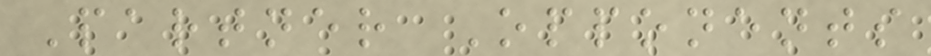Partner Opponents
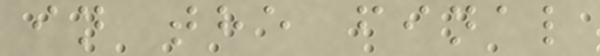in the final
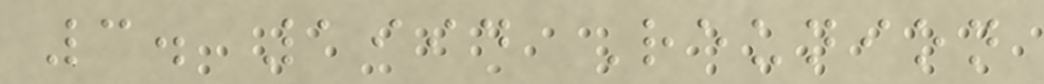3. 1994 Reunion
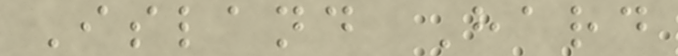Island Hard
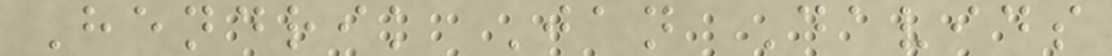Hendrik Jan Davids
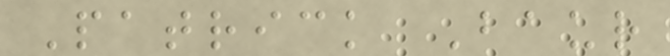Patrick Baur
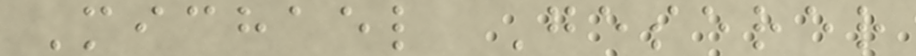Michael Geserer
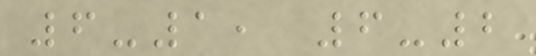6-1, 6-2
